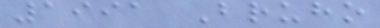1991 Bruho
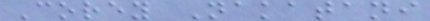Corey Nakatani
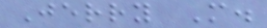Jerry M.
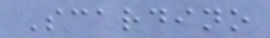Scardino
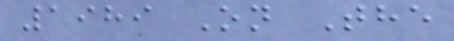1989 On The
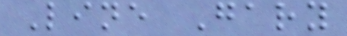Line Gary
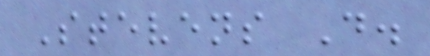Stevens D.
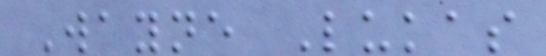Wayne Lukas
